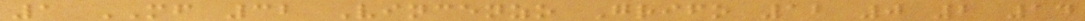1 MF 32 Vincenzo Grifo 12 0 2 14
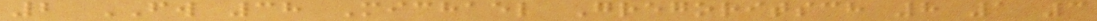2 FW 38 Michael Gregoritsch 8 1 3
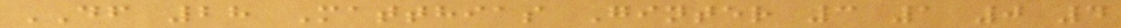DF 28 Matthias Ginter 3 1 0 4
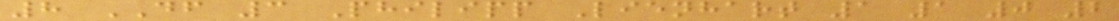8 DF 3 Philipp Lienhart 1 1 0 2
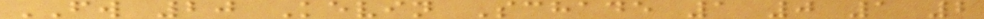FW 20 Kevin Schade 1 0 1 2
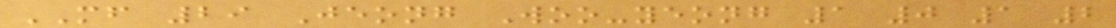MF 29 Jeong Woo-yeong 1 0 1 2
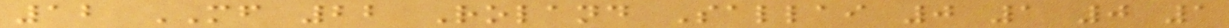12 MF 22 Roland Sallai 0 1 0 1
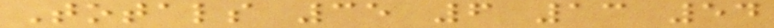Totals 35 6 13 54
